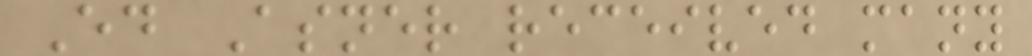Ed Asner received many
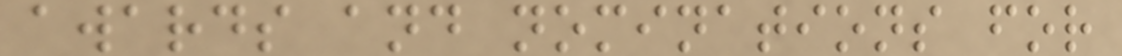awards and nominations for
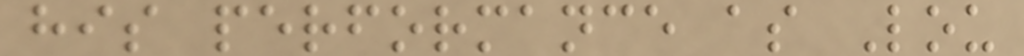his performance as Lou
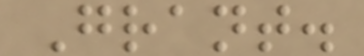Grant.
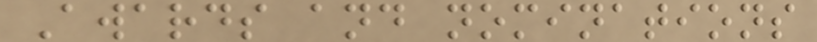Awards and nominations
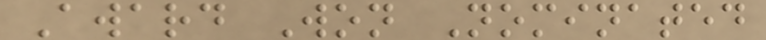Award Won Nominated
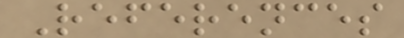References
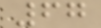67
